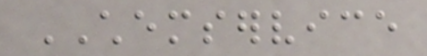CHEMSERVICE
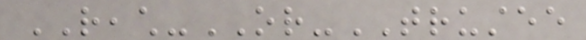REACH-OR-TRUSTEE
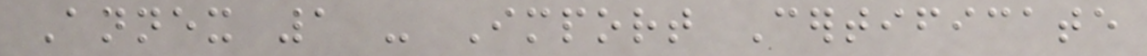Annex 1 - Import Certificate
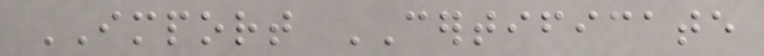IMPORT CERTIFICATE
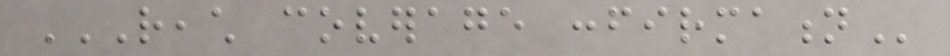REACH COVERAGE CONFIRMATION
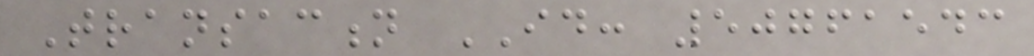Transaction ID: 50761543
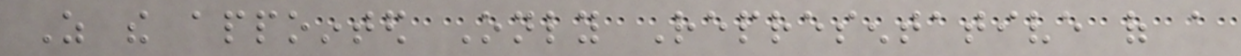As the appointed Only Representative of a
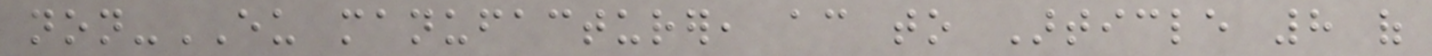non-EU manufacturer, according to Article 8 of
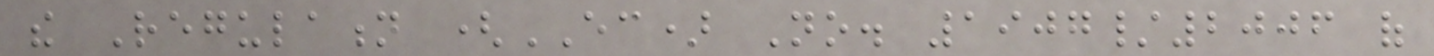the Regulation (EC) No. 1907/2006 of
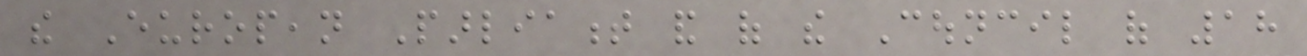the European Parliament and of the Council of 18
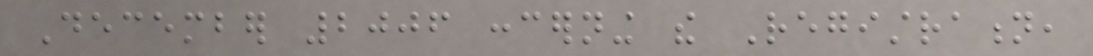December 2006 concerning the Registration,
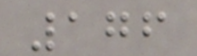176
